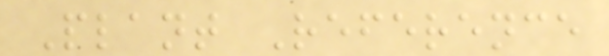Plant Reference
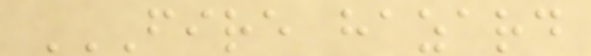FIRE HAZARD
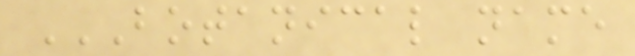BOTANICAL NAME
